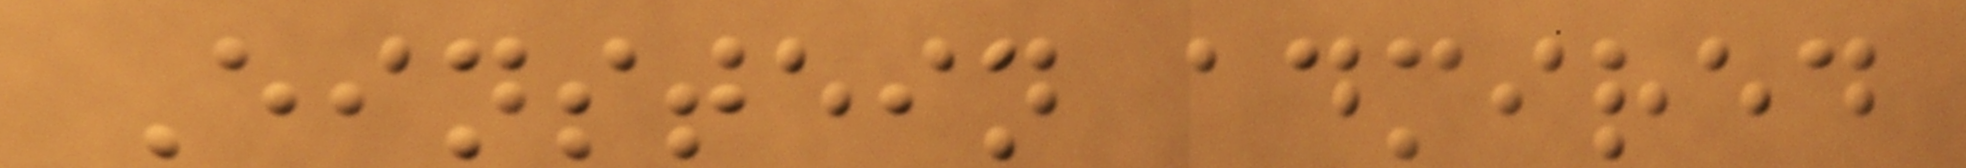Einstein admired
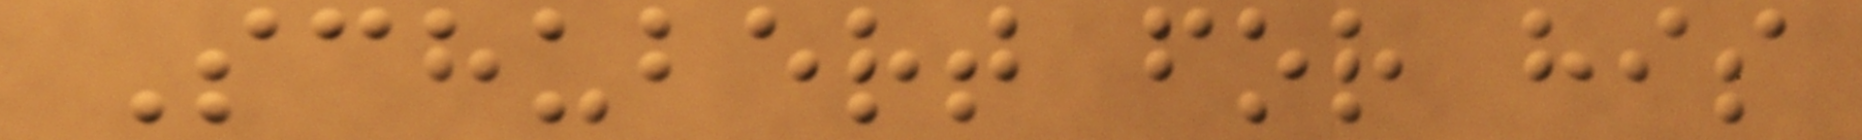Schubert for his
